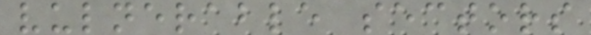vulnerable sectors
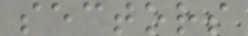sectors
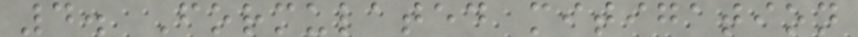4. Formulated mitigation
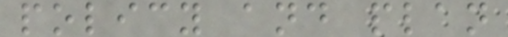policy and plan
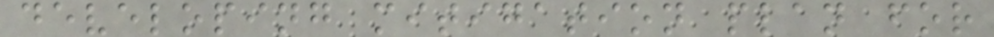developing mitigation plan for
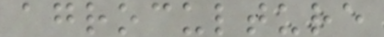agroculture
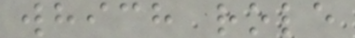which role
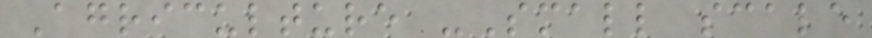Agriculture -Small scale
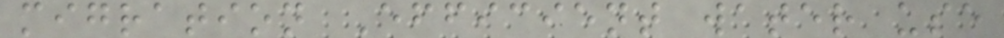migration Efficient water use
